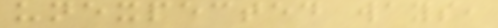unexpected ways,
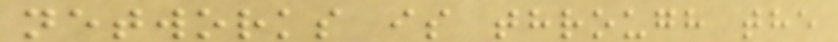networks is through the
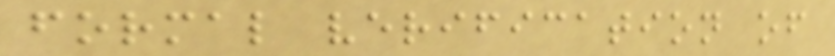formal verification of
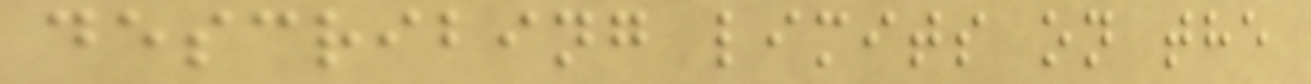describing limits on the
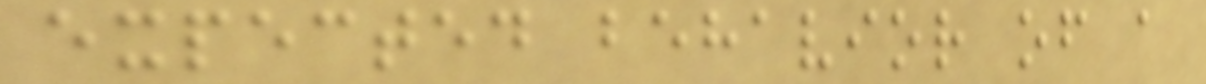expected behavior of a
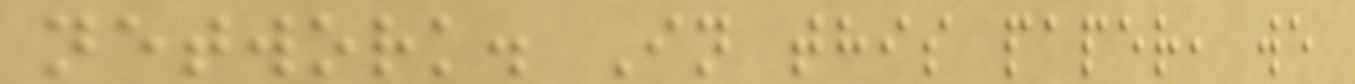network. In this paper, we
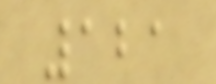121
